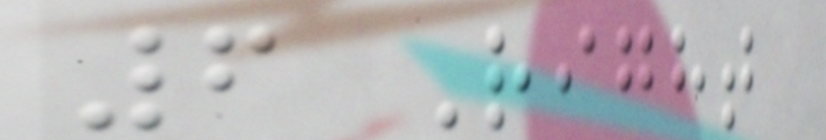6 Right
